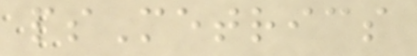psMetrics
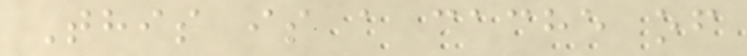This is a cache of
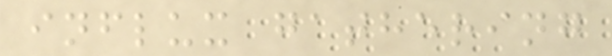influx gathering
